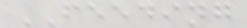FEEDING
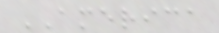AMERICA
